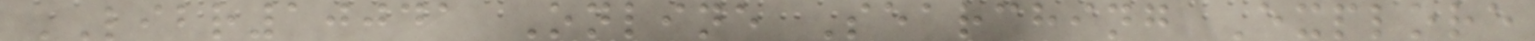LIBR10041 Online Searching Explore
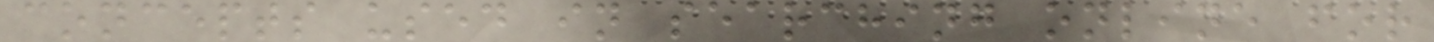concepts used in searching online for
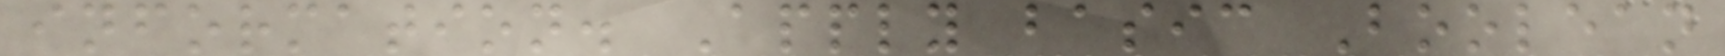information. Apply basic Boolean
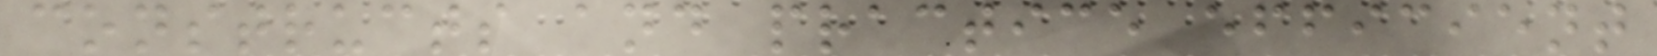constructs and practice efficient
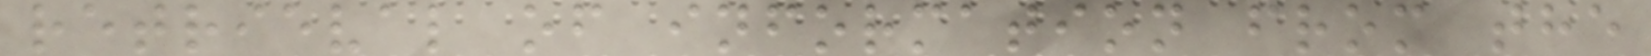retrieval of information from the
